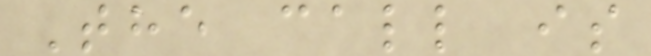The call is
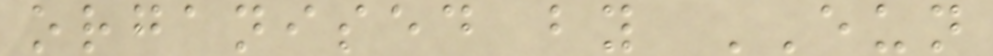organised by EUN
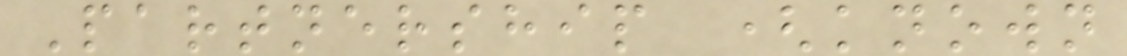Partnership (known
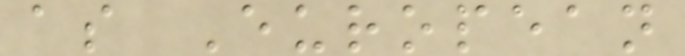as European
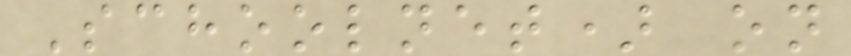Schoolnet) on
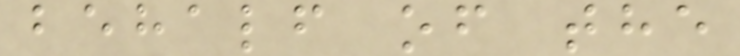behalf of the
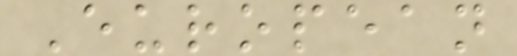European
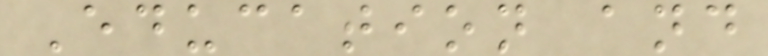Education and
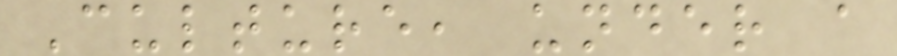Culture, under a
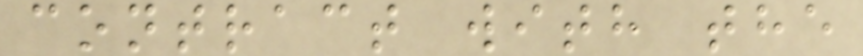contract with the
